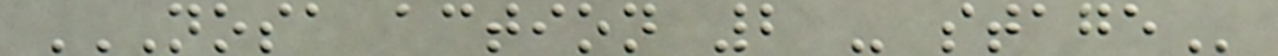NOSA ACTION 2 - STAGE
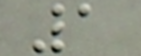1
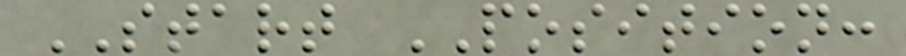START POSITION:
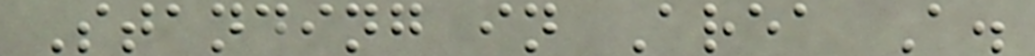Standing in Area A.
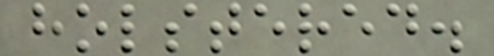holstered.
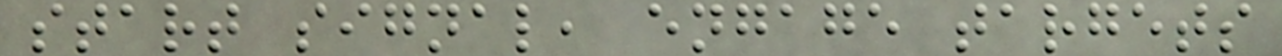start signal, engage targets
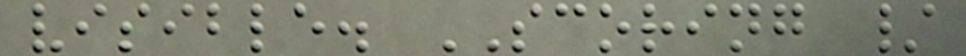visible. SCORING /
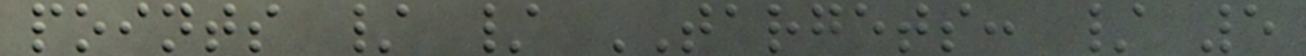points / / TARGETS: / 5
